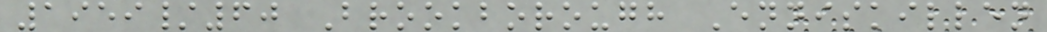1959/60 Brookborough Enniskillen
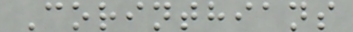Corinthians
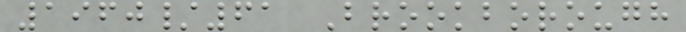1960/61 Brookborough
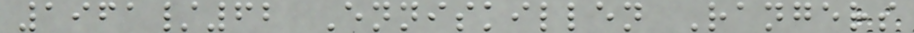1961/62 Enniskillen Rangers
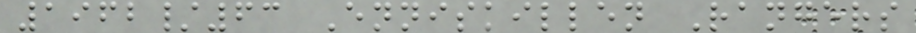1962/63 Enniskillen Rangers
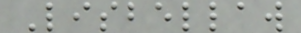Lisbellaw
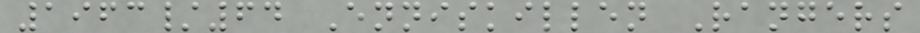1963/64 Enniskillen Rangers
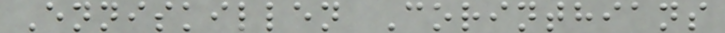Enniskillen Corinthians
